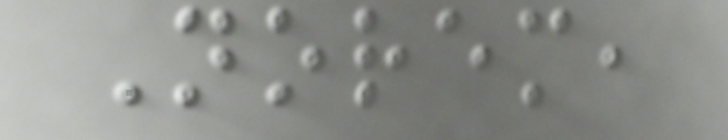Norem,
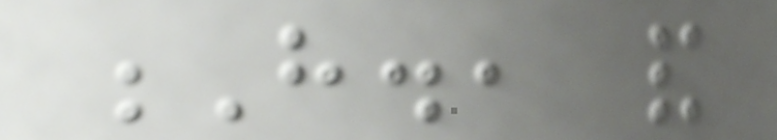H., and
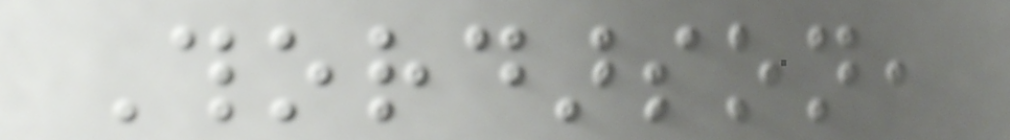Thordarson,
